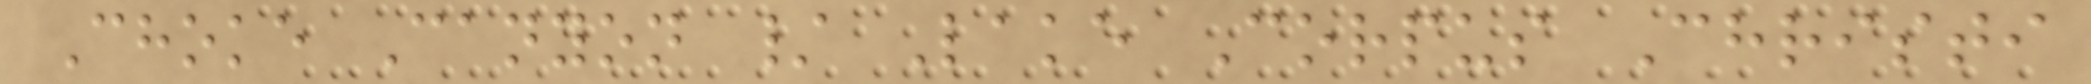Choke Canyon / Lake Corpus Christi
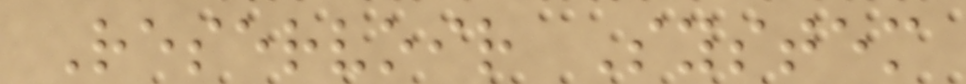Reservoir System
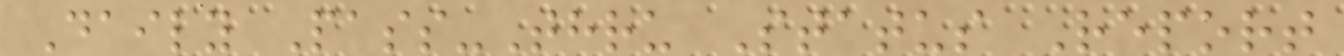Daily Pass-Thru Status Report
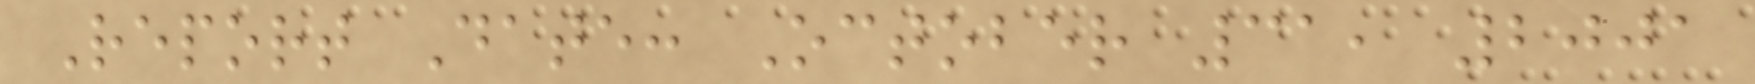Report Date: October 31, 2001
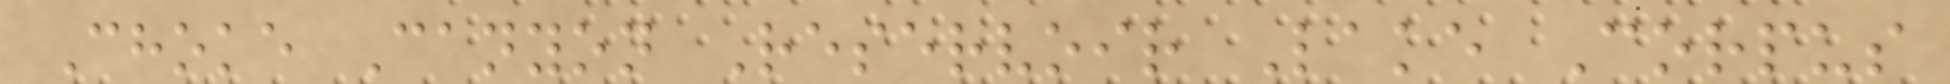Choke Canyon Reservoir Lake Corpus
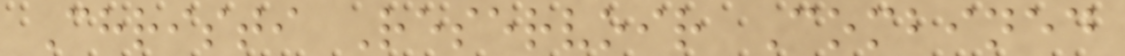Christi Reservoir Combined
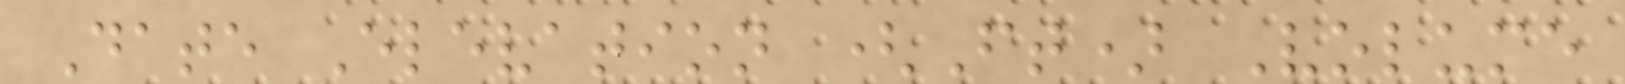Date Elevation (Ft) Volume
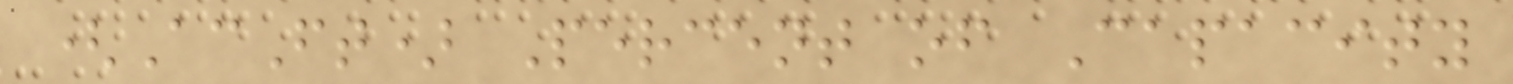(AcFt) Percent of Capacity
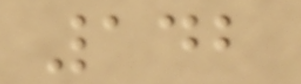142
